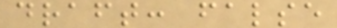draft: false
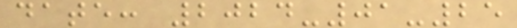date: 2024-01-25
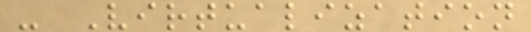- Virtualization
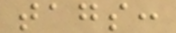tags:
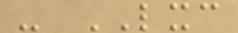- LXC
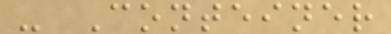- Conteiner
